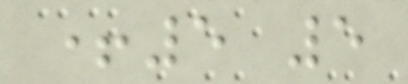+5 5
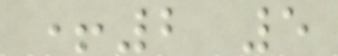+2 5
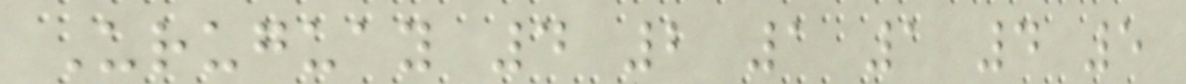Uruguay 4 2 1 1 4 5
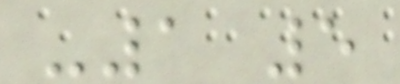-1 5
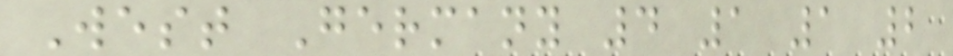West Germany 4 1 1 2
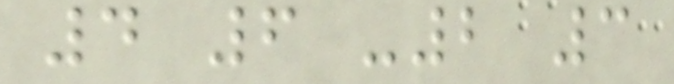4 6 -2 3
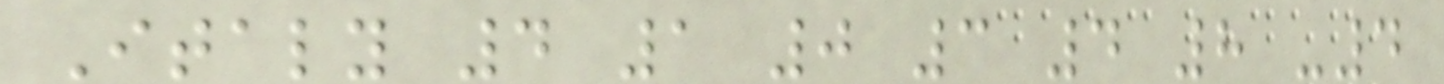Italy 4 1 0 3 4 8 -4
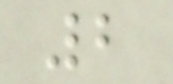2
